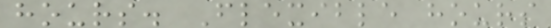hours. Flexible hours
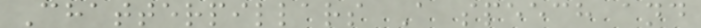Chatterpillars A speech and
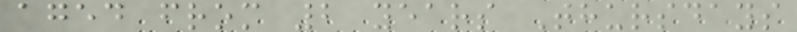aged from 2 years Thursdays
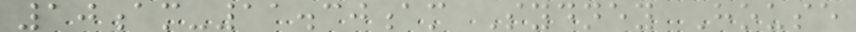10am-11.30am Sydney House
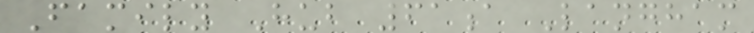Family Hub 61a Langham
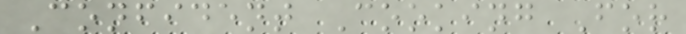Confident Cooking For
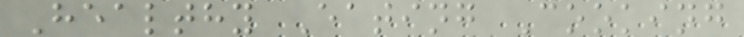Healthy Eating Cooking
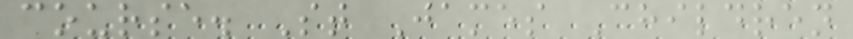course. St James Children
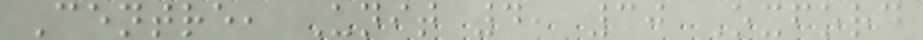Centre, Unit 4, 30 Oxford
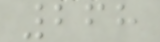268
